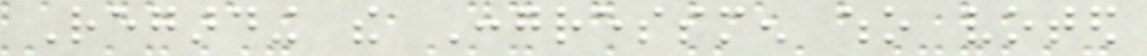Regarding the Congressmen who voted
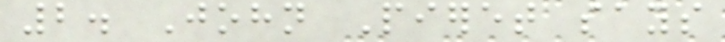2. John Pieret says
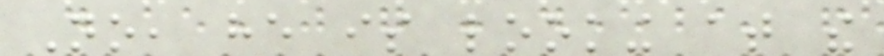No, he is looking at the
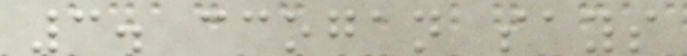3. ccogan says
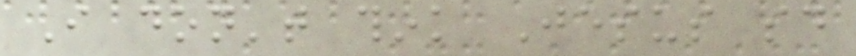I don't think Jesus said
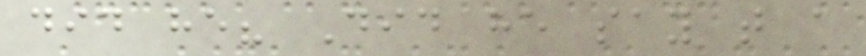did he? Did he say that a
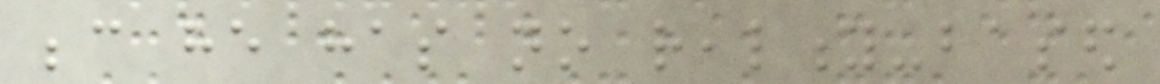because he has no reality-based
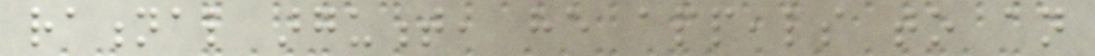rational argument, he appeals to an
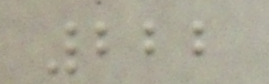222
